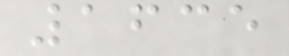1635
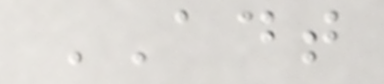ADT
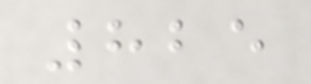825
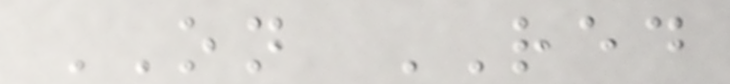ON RED
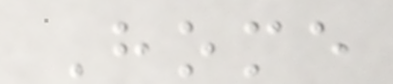Home
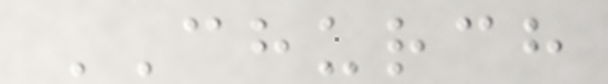CHURCH
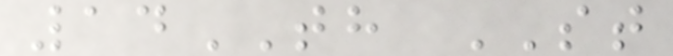14TH ST
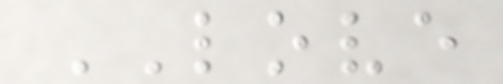LOVE
